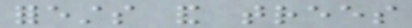forests and trees
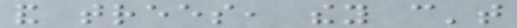and trees, they can't
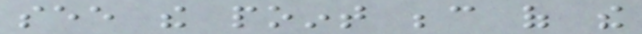see the point because of the
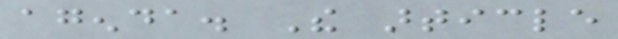agenda. The article
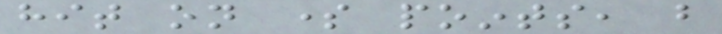hit on some points, but
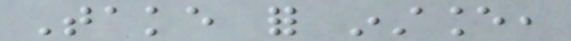Take for instance,
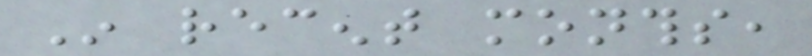In recent months,
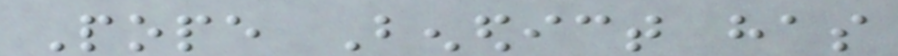Pope Benedict has
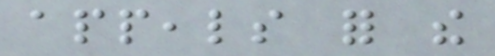appeals for the
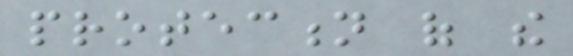protection of the
